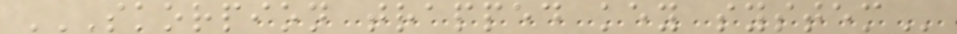SKORPION TRAPPED KEY SYSTEM
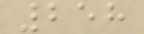258
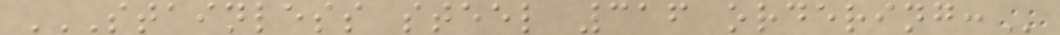STAINLESS STEEL 316 ORDERING:
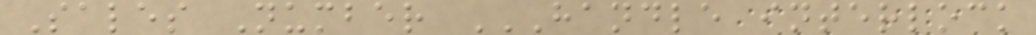Sales Number HANDLE INTERLOCK
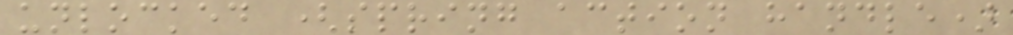unlocked (spring action handle)
